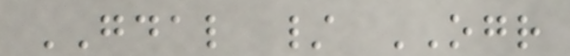GDAL / OGR
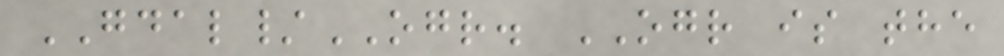GDAL/OGR. OGR is the
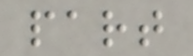part
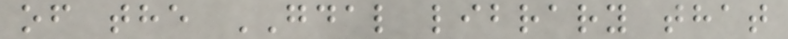of the GDAL library that
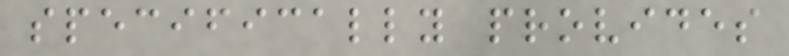specifically provides
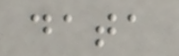data
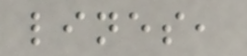lines,
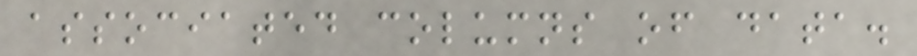associated columns of data.
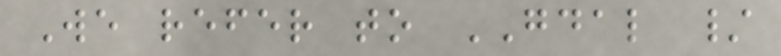We refer to GDAL /
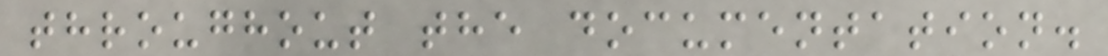throughout the documentation.
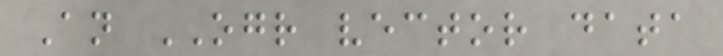An OGR vector data
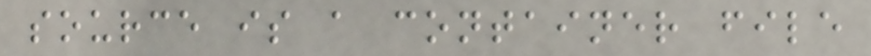source is a container file
